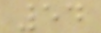54
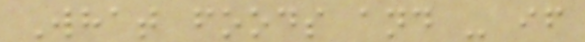What foods and - if
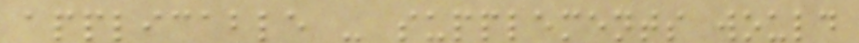applicable - supplements would
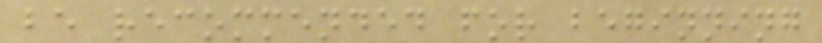be recommended for beginning
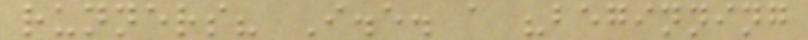runners? I.e. a "beginning
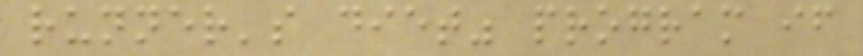runner's diet" program if
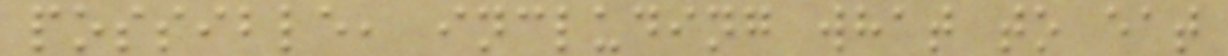possible, including what to eat
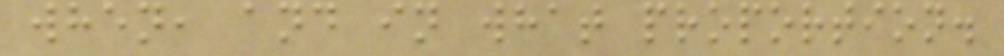when, and in what proportion.
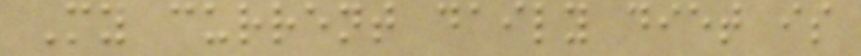My current daily diet is
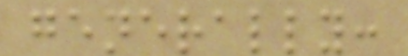generally:
